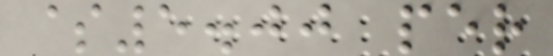$5.00 per
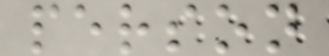person
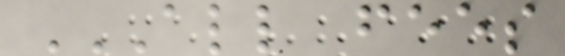ALL FEES
